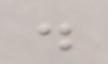.
